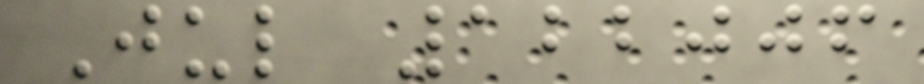Jul 122006
